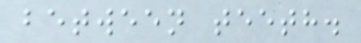between teeth.
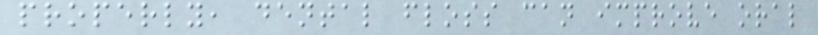properly, dental floss can improve oral
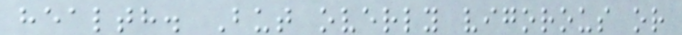health. But overly vigorous or
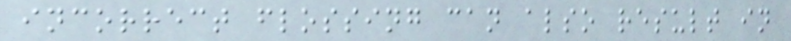incorrect flossing can also result in
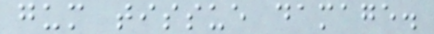gum tissue damage.
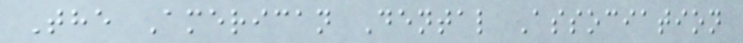The American Dental Association
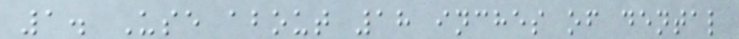1. Use about 18 inches of dental
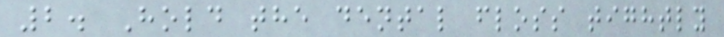2. Hold the dental floss tightly
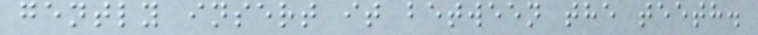gently insert it between the teeth.
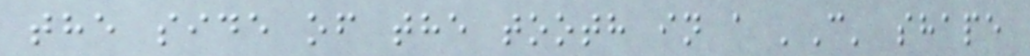the side of the tooth in a 'C' shape
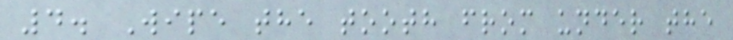4. Wipe the tooth from under the
